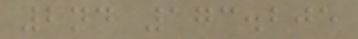2nd 173.205
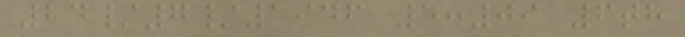24/7/1946 5:09 6th
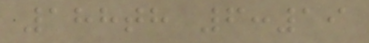188th 6:19
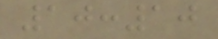10:10
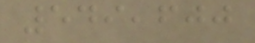549,600
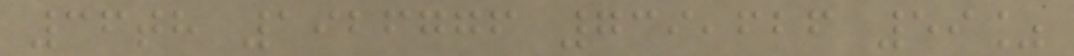36th 1926776 739,626 59%
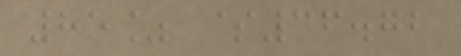85% $36.72
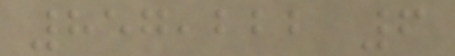857,222 6
